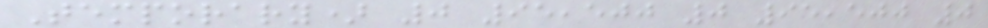Temporary) 0 95,500 0 95,500 0
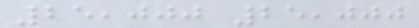25,000 25,000
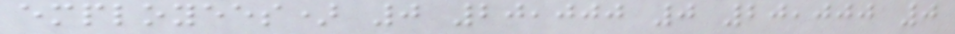employees) 0 20,000 0 20,000 0
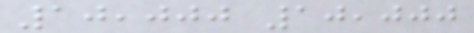10,000 10,000
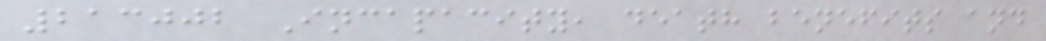213002 Incapacity, death benefits and
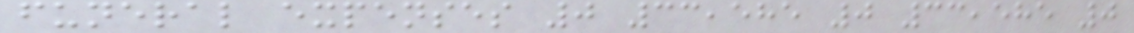funeral expenses 0 33,585 0 33,585 0
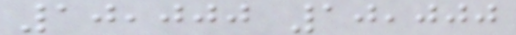10,000 10,000
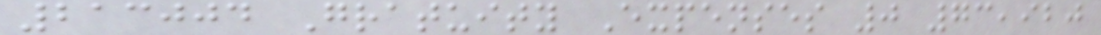213004 Gratuity Expenses 0 73,920
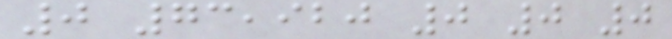0 73,920 0 0 0
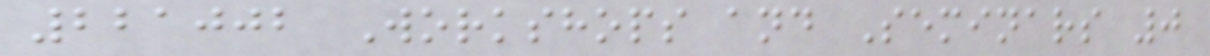221002 Workshops and Seminars 0
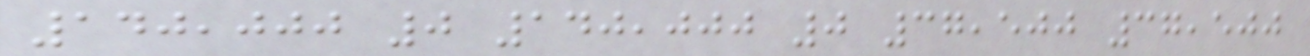140,000 0 140,000 0 37,500 37,500
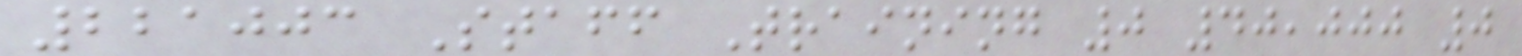221003 Staff Training 0 40,000 0
